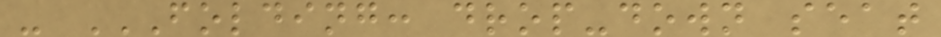- FOLDING: DROP-DOWN SEAT
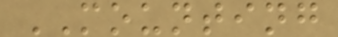MOUNTING
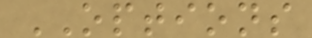OPTIONS
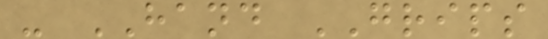- HAND GRIPS
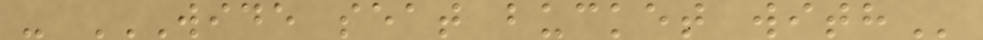- WIDE SEAT BUCKET WITH
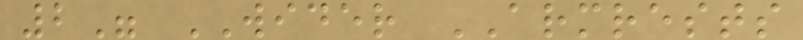2" WIDER ARMRESTS
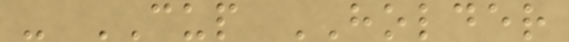- CUP HOLDER
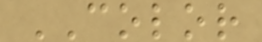COLOR
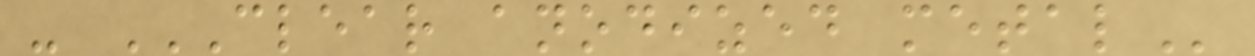- CLEAR ANODIZED METAL
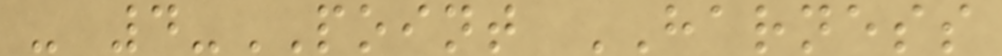- 4-POINT HARNESS
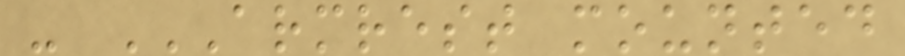- ARMREST MOUNTED
